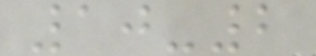10-2
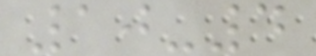10-4
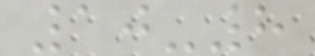10-8
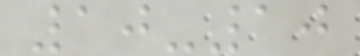10-10
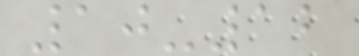10-12
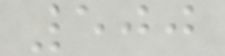500
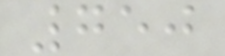750
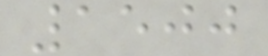1500
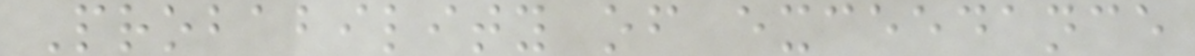Probability of exceedance
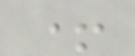+
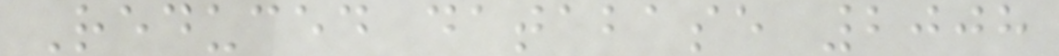Reduced database 2008
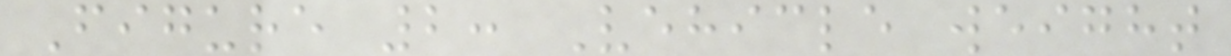Figure 2: Vehicle weight
